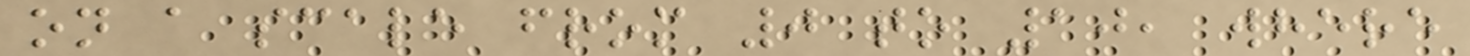on a scale from 0 to 10, where
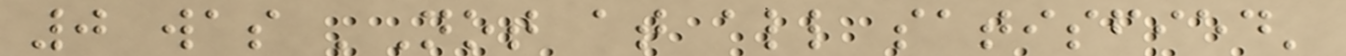0 was 'Not at all satisfied'
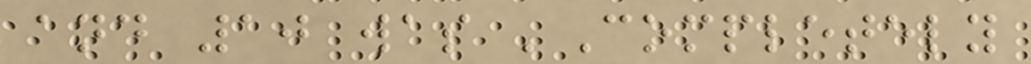and 10 was 'Completely
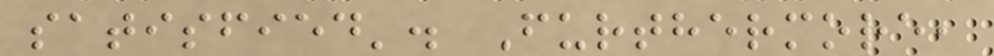satisfied'. Furthermore,
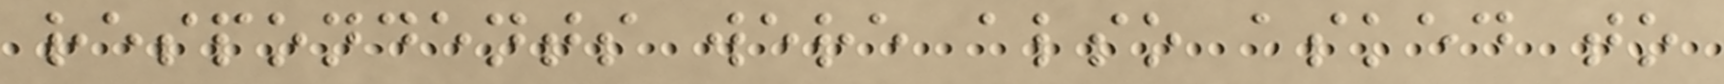respondents were also asked to
